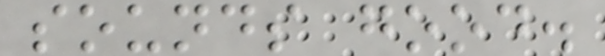sounds good.
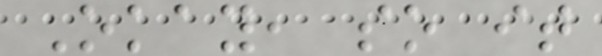Okay, so it
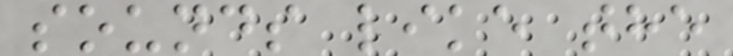sounds like the
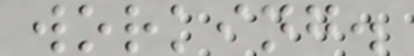working.
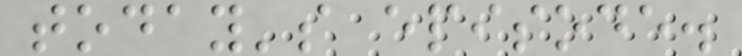today's episode.
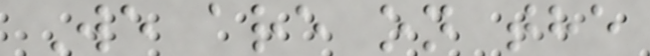We are on the
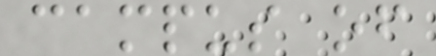campus of
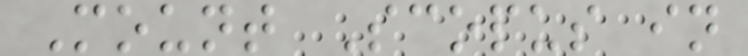Mount Scopus in
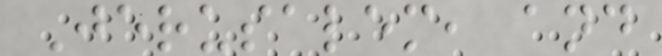Jerusalem, and
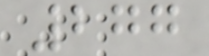277
